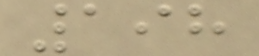198
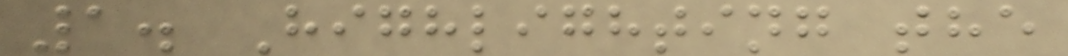1. Highlighting the
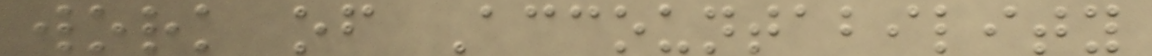work of Accountability
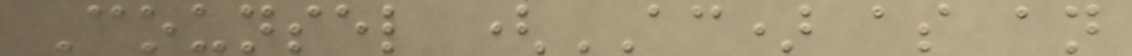Counsel (AC) as an
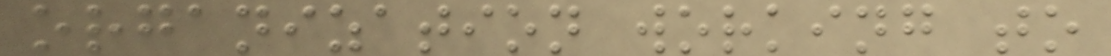organization working to
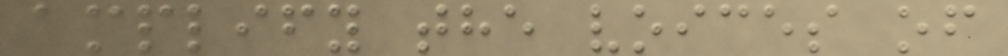amplify the voices of
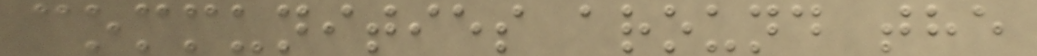communities around the
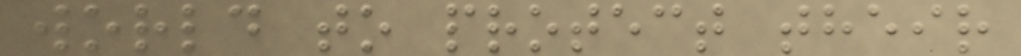world to protect their
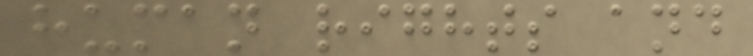human rights and
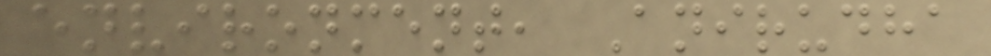environment, Anirudha
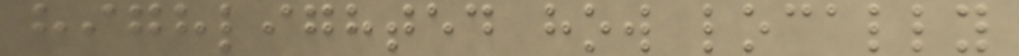highlighted how locally
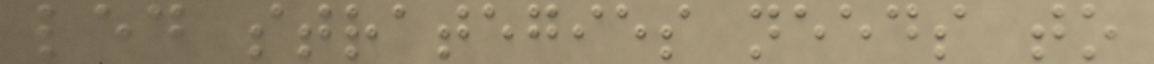led strategies needs to
